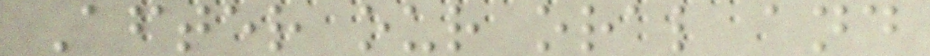After our oral and
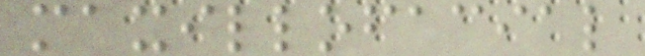maxillofacial
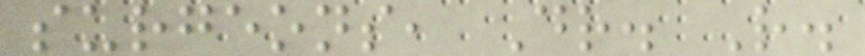surgeons, Dr. R.
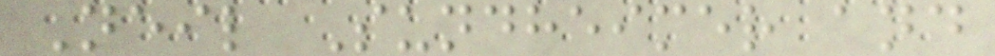Neil Sundheimer and
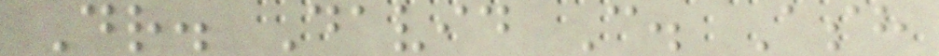Dr. David C. Ash
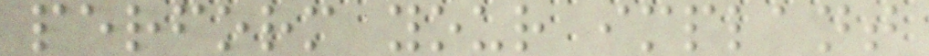perform your implant
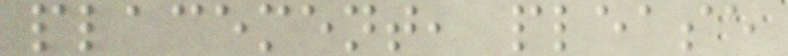placement, please
